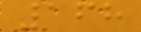168
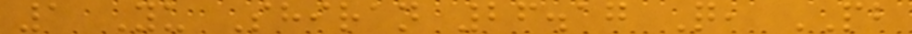1 Yu Shiran 26.17 Q, PB
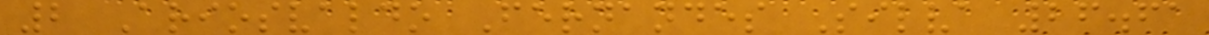2 Ariosvaldo Fernandes Silva 26.61
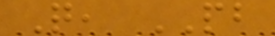Q, PB
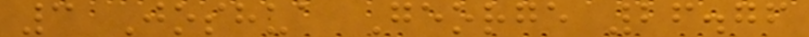3 Joshua George 26.76
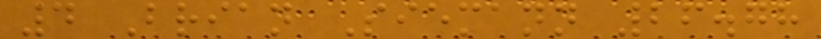4 Brian Siemann 26.78
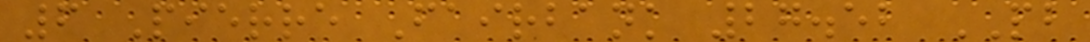6 Pierre Fairbank 27.52 PB
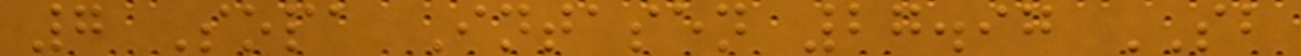7 Sopa Intasen 27.97 SB
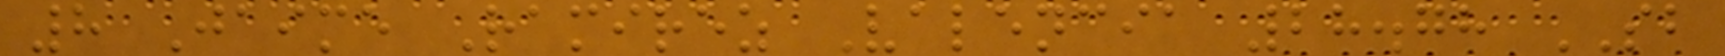8 Jaime Ramirez Valencia 28.78 SB
